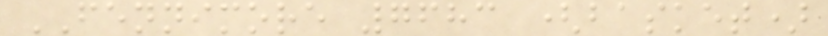FENNIMORE 7683 (basket)
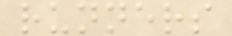runners
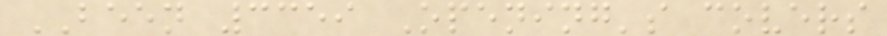BEEN 3359 Opening's covers
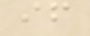if
